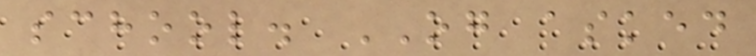school. OG asked
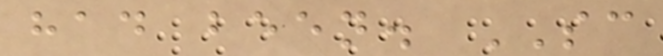had been. SC
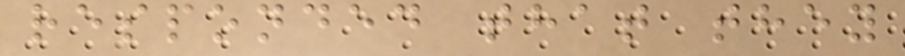responded that they
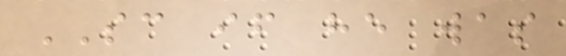SC if he was
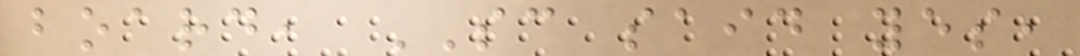board, SC said yes,
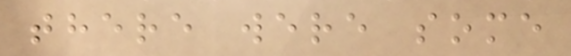there were some
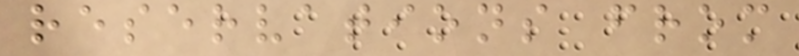reservations from
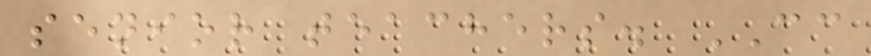senior teachers. CC
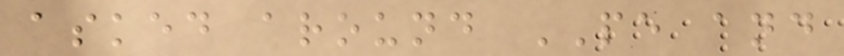asked around PE and
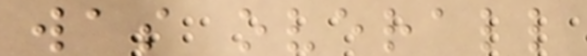was overall
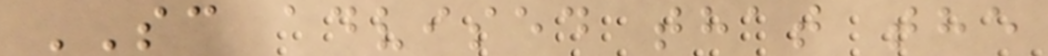SC advised that the
